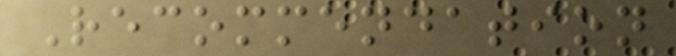Recommendation
